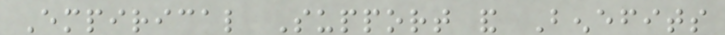Empirical Support and Benefits
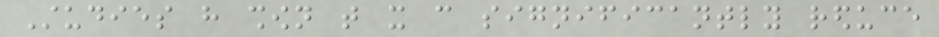Studies have shown that it can significantly reduce
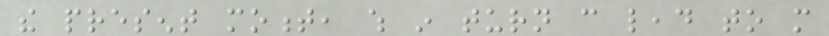the present moment, which in turn can lead to more
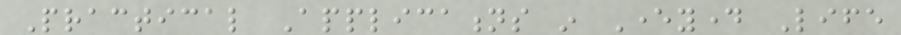Practical Applications in Everyday Life
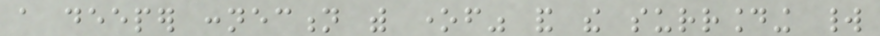a deeper connection with oneself" and the surrounding world
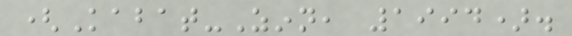(Kabat-Zinn, 1994).
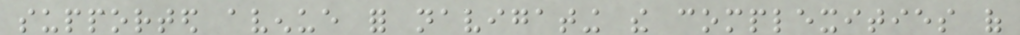supported avenue for navigating the complexities of
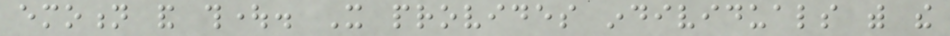emotion and thought. It provides individuals with the
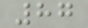87
